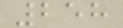258
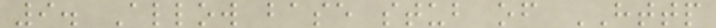9. Allow base stub of HTTP
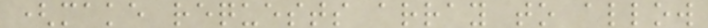(make requests array to allow
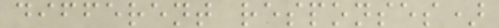different responses)
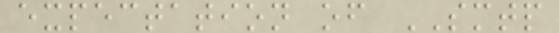expectation of SMTP
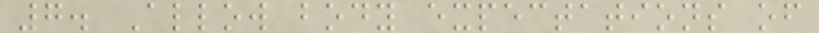7. Allow body expectations of
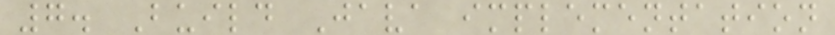7. Build Java implementation
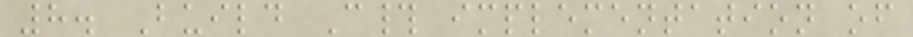8. Build C# implementation of
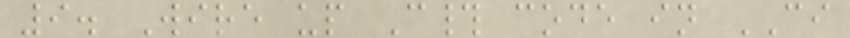9. Wire up C# code in CI
